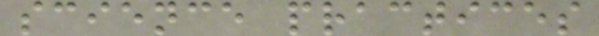science practices
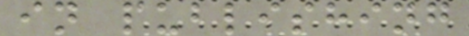in publishing
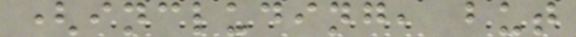(including, but
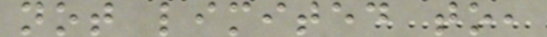not limited to,
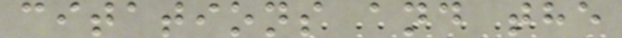citations and the
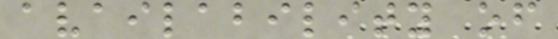availability of
